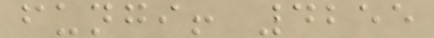fungi! 4255
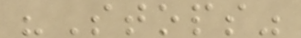"Stops"
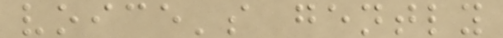voice's gently
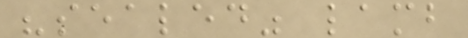"sealed" lamb
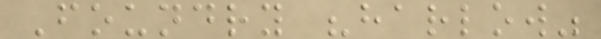Foundry "harlow"
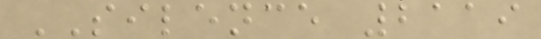SILENCE 2119
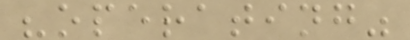"operating"
